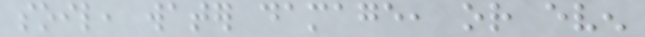soil, water damage, or even
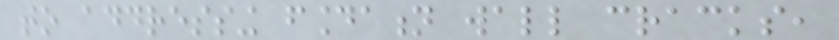to addressing foundation wall cracks,
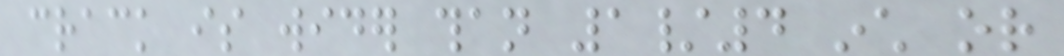crack is wider than 1/4 inch or
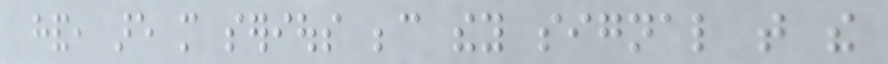hand, are more serious because they signal that the
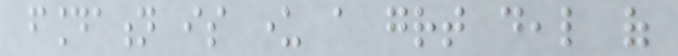foundation is under a great deal of
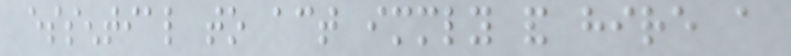essential to act immediately and hire a
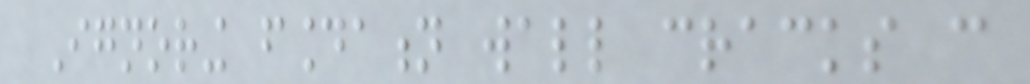Ignoring foundation wall cracks can
